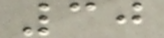30
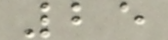25
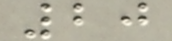20
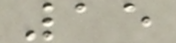15
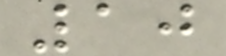10
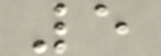5
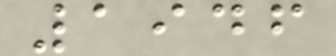1946
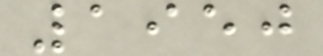1950
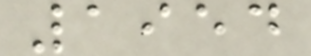1954
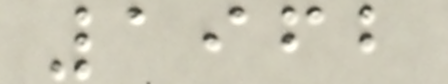1962
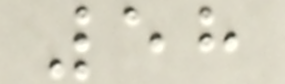58
